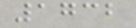1732
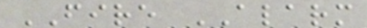FIRE ALARM
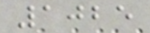1025
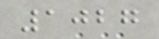1027
